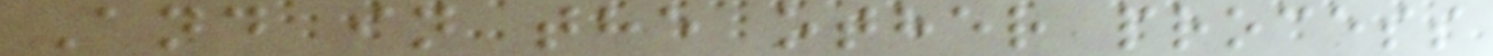And in the other process
